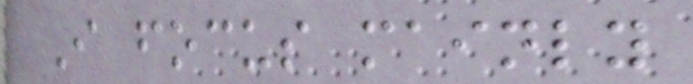I focus mainly
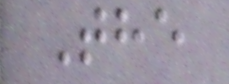The
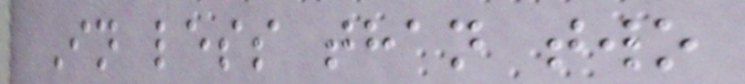In less than two
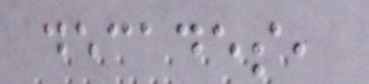decades,
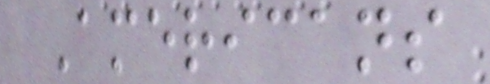Americans
